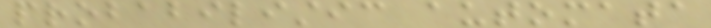probabilistic automata
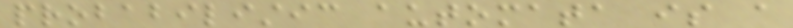probabilistic automata is a
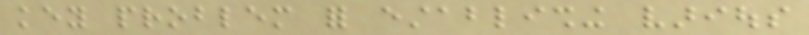key problem for establishing various
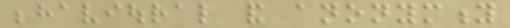behavioural and anonymity
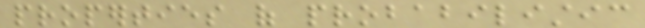properties of probabilistic
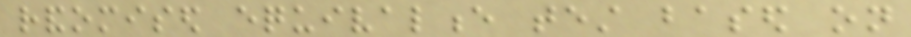randomised equivalence test based on
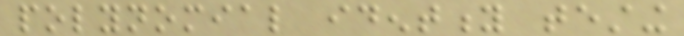polynomial identity testing
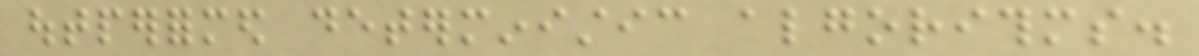outperformed deterministic algorithms.
